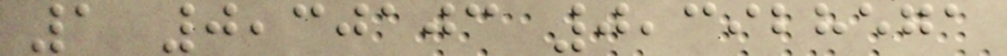1 0,30103 0,3928571
